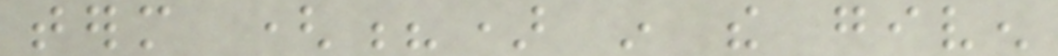term (?) in the given
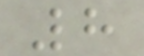8
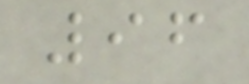96
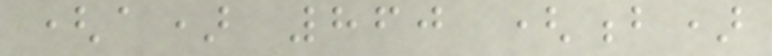(a) 860 (b)
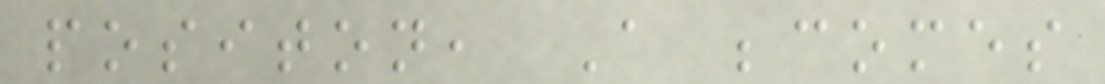positon, A becomes
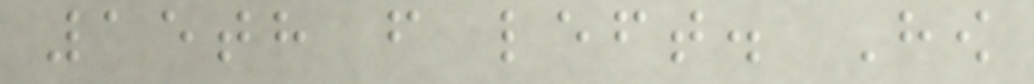15th from left. How
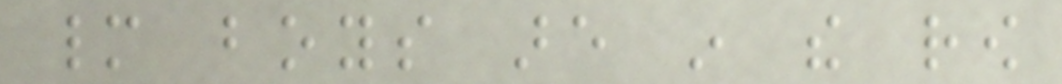many boys are in the row
